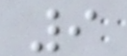9
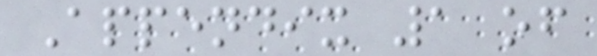Appendix 1 of
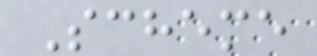Scheme
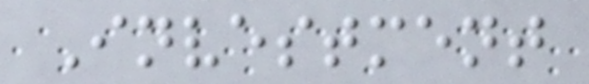Investment
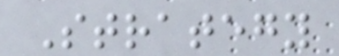Strategy
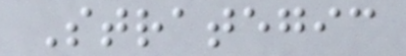Strategic
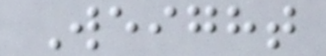Weight
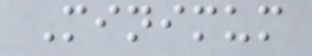Minimum
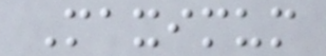Maximum
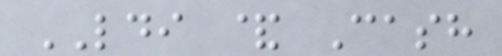LDI & Cash
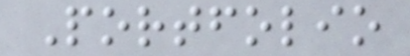Portfolio
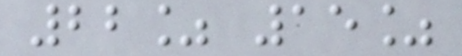22% 15%
